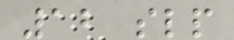12 slp
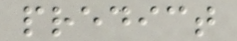predict
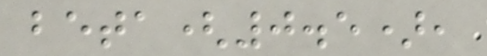beta(0.5),
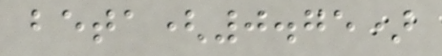beta(0.75)
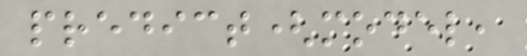predict(model,
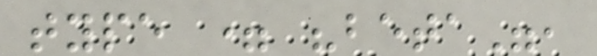type = "beta",
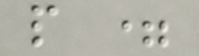p =
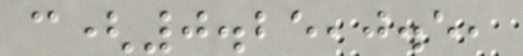c(0.25,0.5,
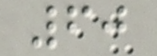60
